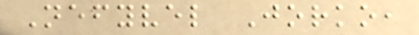Nefyvel Jorko,
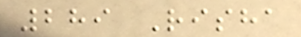289 Risha
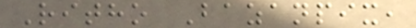Ritho Bazanpix,
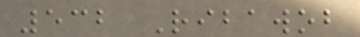532 Ribawob
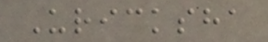Uricksha
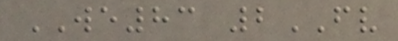WE83 2FV
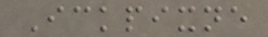Ickpixne
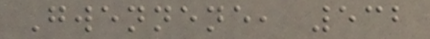Gwennene, 532
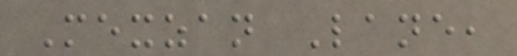Mexzan Lane,
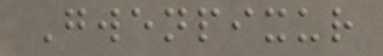Gwenpixur
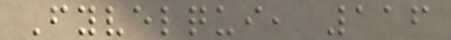Fyvelqui, 116
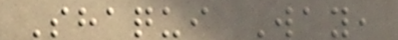Shaqui Way,
